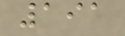191
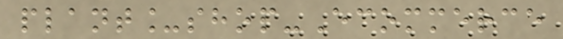plant_shop-Ecommerce
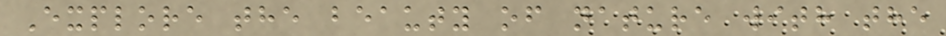Explore the beauty of nature with the
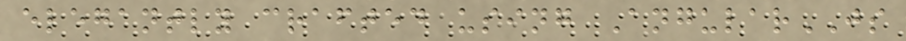elegantly crafted using AngularJS
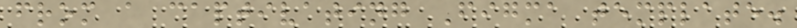from a captivating Figma template.
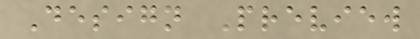Design Preview
